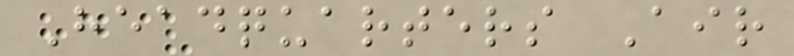Headquarters Air
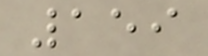159
